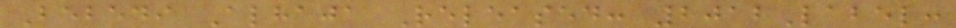Bebedi Alhaja Released: 2012Label:
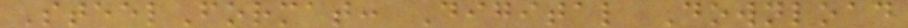SteelFormat: Digital Download
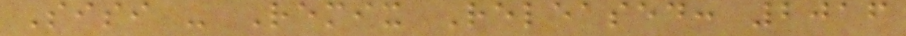Sisi - Remix Released: 2016
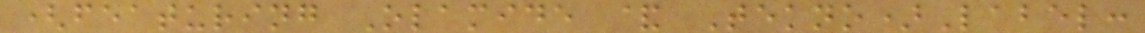(featuring Olamide & Tekno)Label:
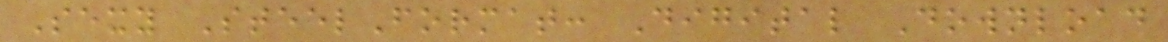Sexy SteelFormat: Digital Download
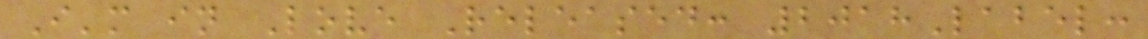I'm in Love Released: 2018Label:
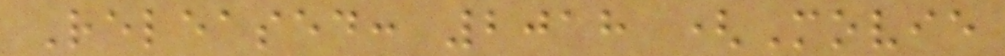Released: 2018 (Movie
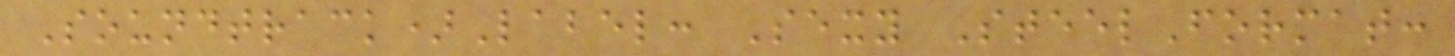Soundtrack)Label: Sexy SteelFormat:
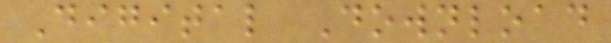Digital Download
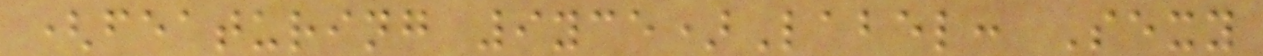(featuring 9yce)Label: Sexy
